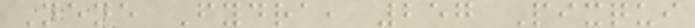Nene Fydra, 257 Pixqui
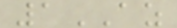1AZ
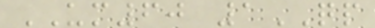UM60 1QP
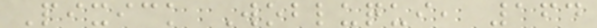Pixick Wobluqui, 164
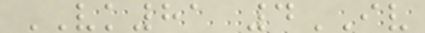VK81 4IV
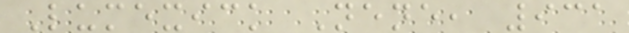Lumexick Nene, 931
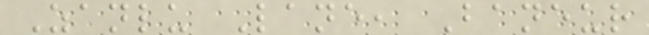Zanlu Lane, Baneur
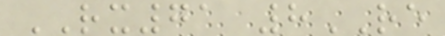RX71 8RE
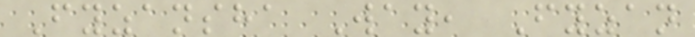Fyzansha Way, Fyzan
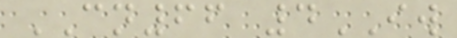CN66 4IW
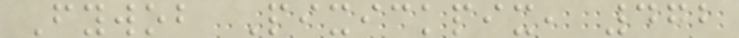Fywob Pixickpix, 472
